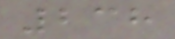238
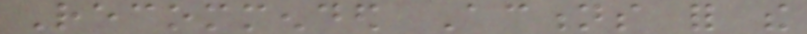Recommended Actions for the
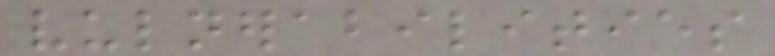vulnerabilities
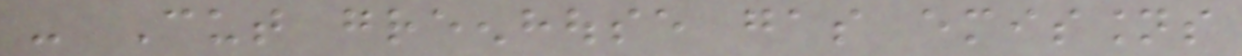- Cut greenhouse gas emissions
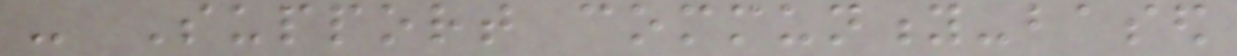- Support community-based
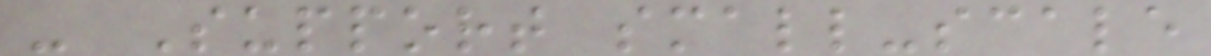- Support small-scale
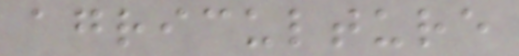agriculture
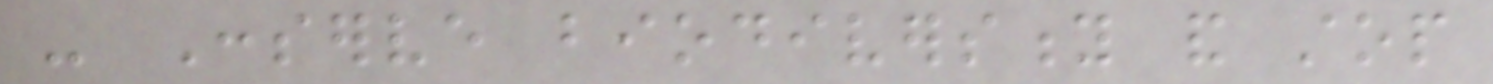- Conserve biodiversity and stop
